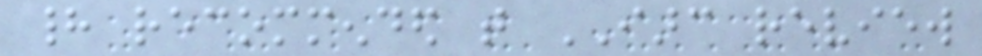had recommended that IARC review
